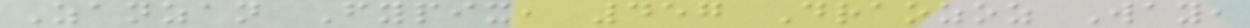Zanzan Fypix, 457 Draozoz Way,
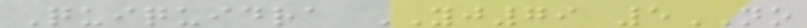Quiquidra YJ79 5NO
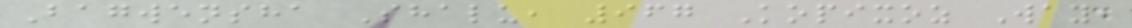Bagwensha Shalu, 967 Kopixoz Way,
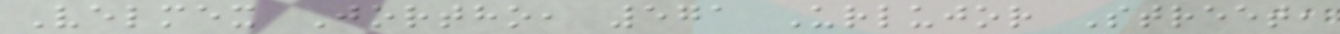Velmex Jortho, 571 Urlujor Street,
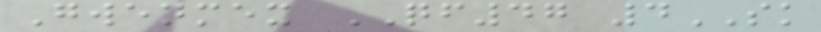Gwenmex QF47 4SK
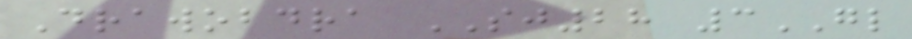Drawobdra SJ28 3GL
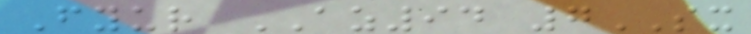Fyur AZ94 7SX
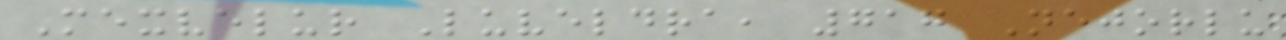Mexvelur Luveldra, 717 Nejorlu
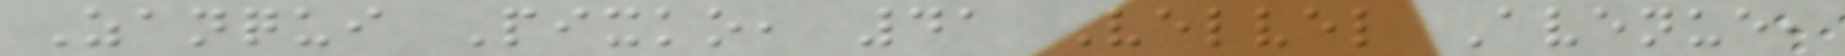Zanqui Pixko, 41 Velvel Avenue,
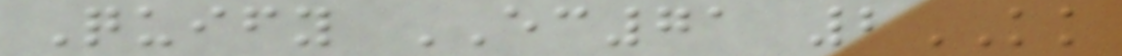Quify EC71 2KK
